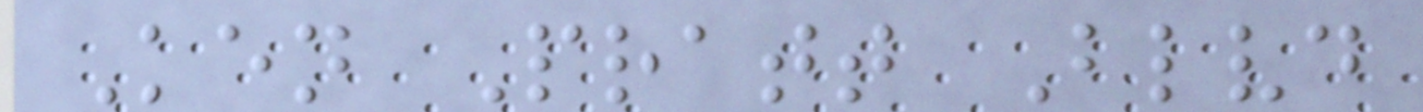Ken Pratt Blvd
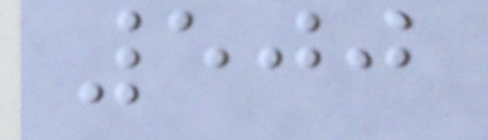500
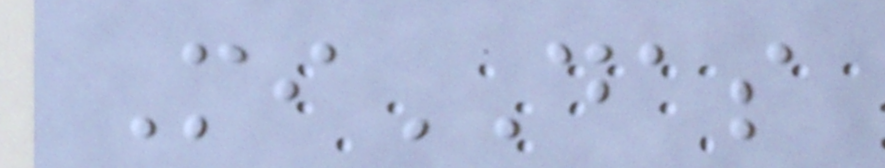MiDAS
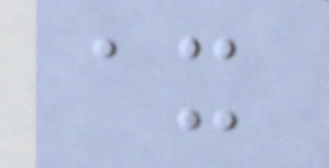ax
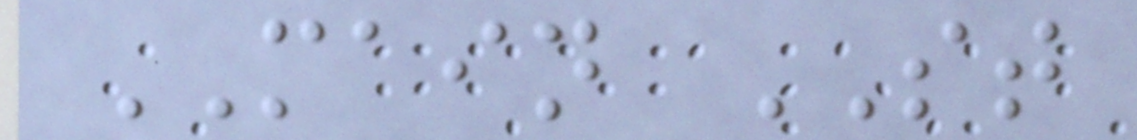MAIN ST
